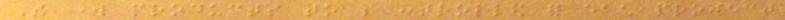The work products to be controlled for each project
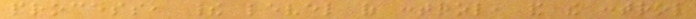process, their level of control, and the control
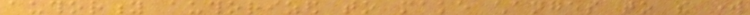authority authorized to make changes to the work
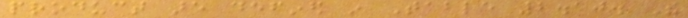product are defined in Table 2.10. The
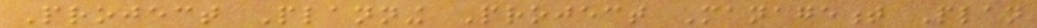Project Planning Project Management Plan
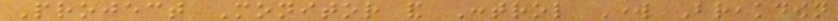Project Monitor and Control Work Breakdown
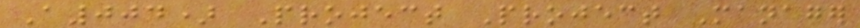A004) Project Project Manager
